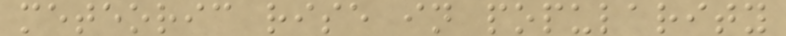meteoric rise in popularity
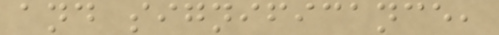and significance,
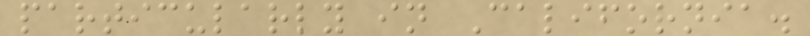particularly in California.
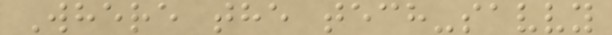Where the tech-savvy
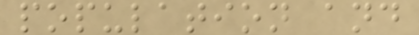population and
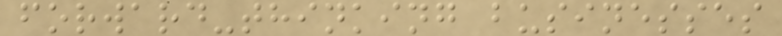forward-thinking businesses
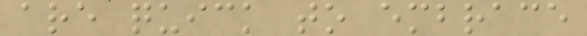are quick to embrace
